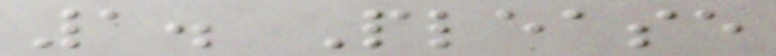1. Please
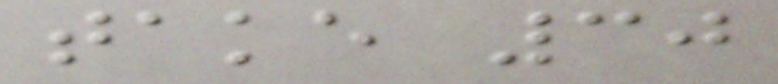take 30
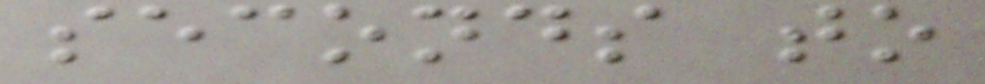seconds to
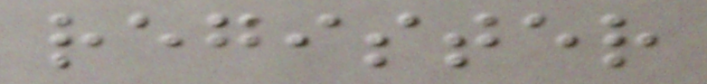register
